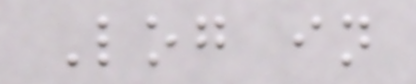Log in
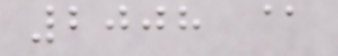2008 @
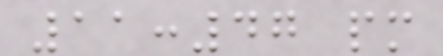11:47 pm
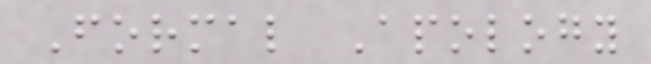Formal Apology
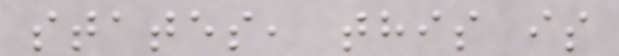states, this is
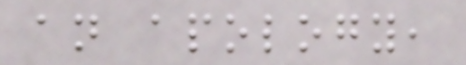an apology,
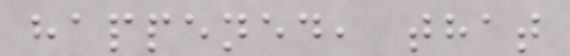happened, that
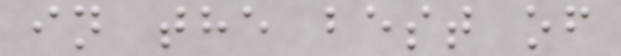in the best of
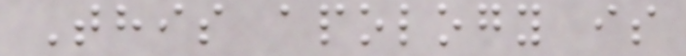This apology is
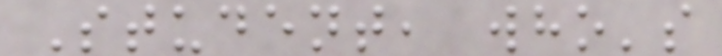Student, who's
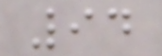94
